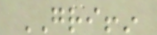GRIFFIN
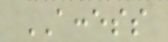ACCESS
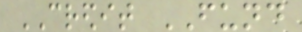CREDIT FUND
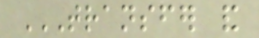TRANSFER AND
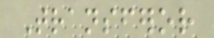Transferor
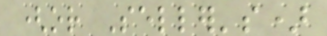(or Seller's)
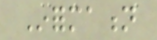Information
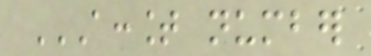ACCOUNT NUMBER
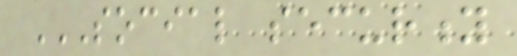SOCIAL SECURITY
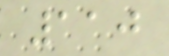110
